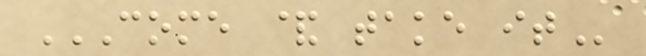COME & TAKE IT
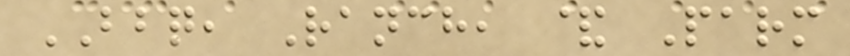BBQ, Ranch, & Parm
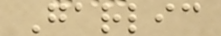Garlic
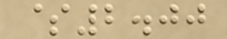$2.00
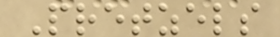Pretzels
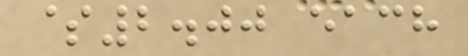$2.00 each
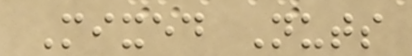Mixed Nuts
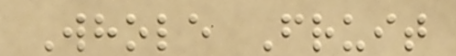Whole Fruit
